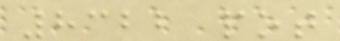8322 pot
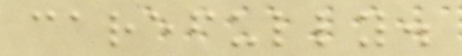carefully.
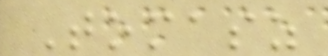Tomasz
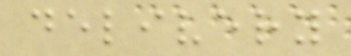delivery
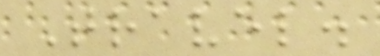Travel.
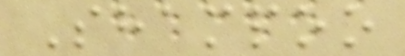Shampoo
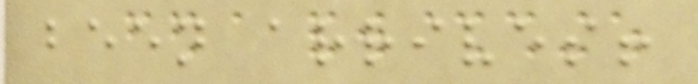been arrives!
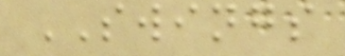SWINGS
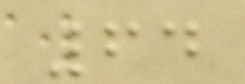64
